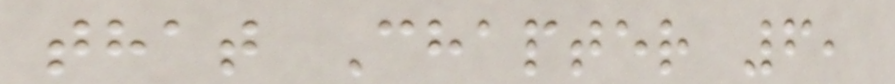that Chapter 6,
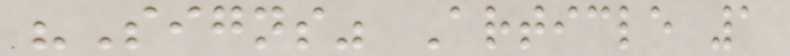"Signs" Article 1
